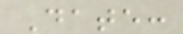Date:
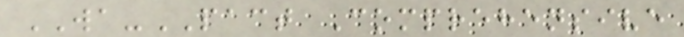WA-PACT Comprehensive
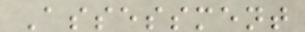Assessment
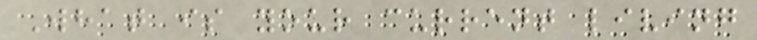What is your current living
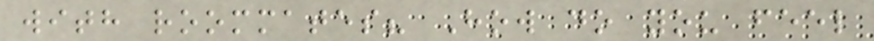with roommates? How do you feel
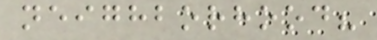neighborhood?
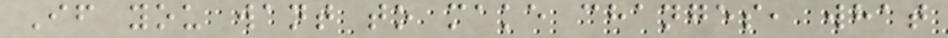If you want to make changes, what
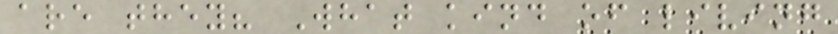are they? What kind of living
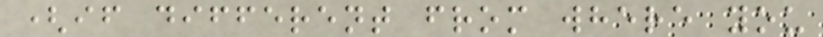(if different from where you
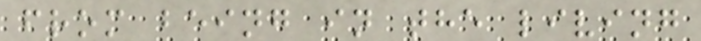from being in the living
